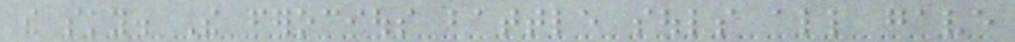the sky. The ferocious battle souls all gave
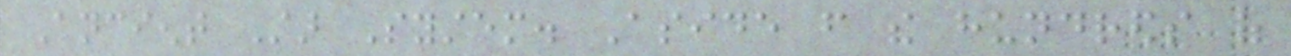Ancient Star System. Aside from the hundreds of
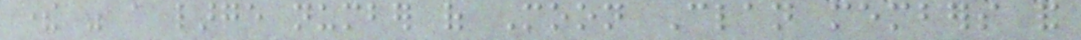there was a large number of Moon Clan members and
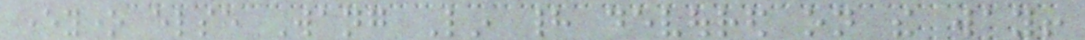everyone else Wang Lin had devoured on the way!
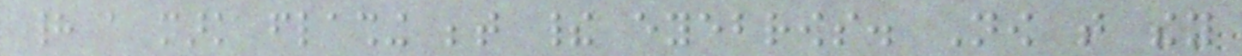had a mark flashing between their eyebrows. Now that they
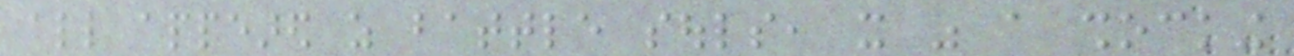all appeared as battle souls, it was a shocking
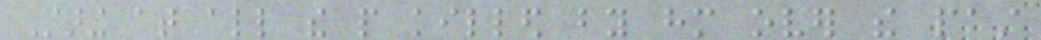Staring at all the people killed by him over the past
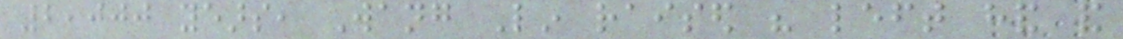2,000 years, Wang Lin raised his left hand and
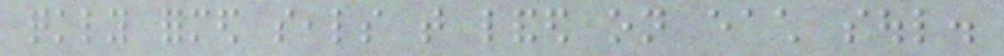quickly formed seals that landed on each soul.
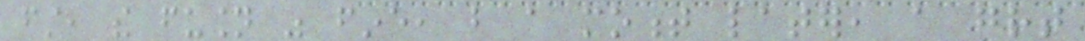first, the fusion was fine, but a moment later, a great
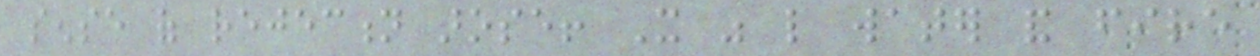sense of rejection arose! It was like water and fire
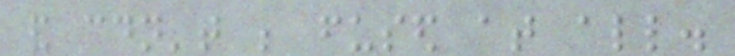and couldn't be fused at all.
